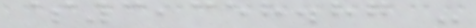$3,358.87 -
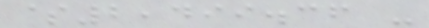$2,499.36 -
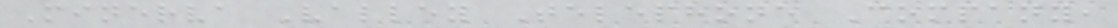Minerva Valley Telephone Company,
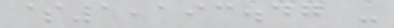$1,193.47 -
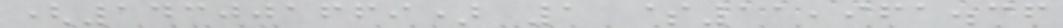(143001669) 1 $11,961.36
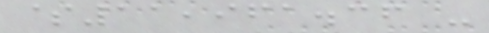$11,961.36 -
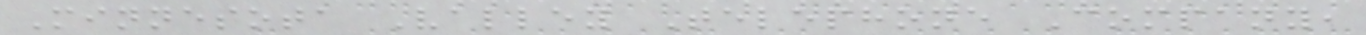Minnesota Valley Telephone Company,
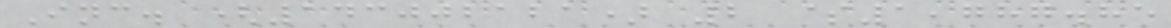Inc. (143002121) 2 $1,787.85
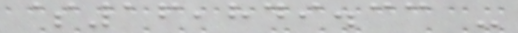$16,849.33 -
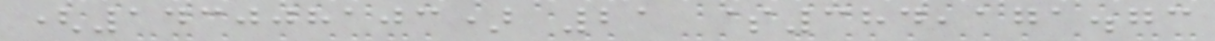(143008103) 21 $384,171.73
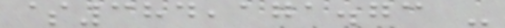$384,171.73 -
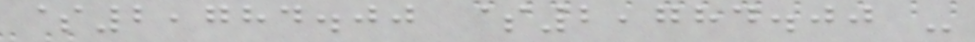$2,784.00 $2,784.00 -
